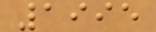1995
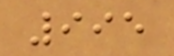995
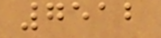7512
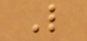L
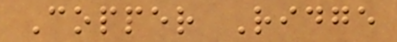Copper Ridge
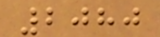2080
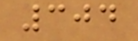304
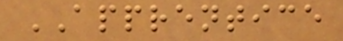APPRENTICE
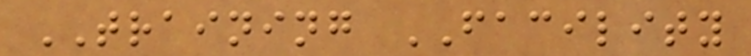TRAINING FACILITY
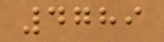4789
